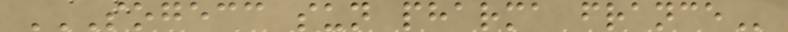SOGECC SUN PHARMA FRANCE
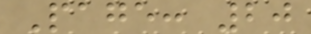Page: 20
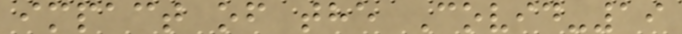impact of the Covid-19
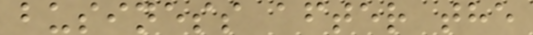business after the
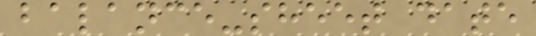balance-sheet date
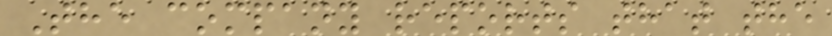The company reports that the
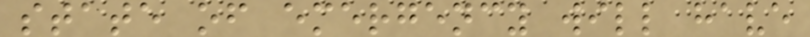state of emergency will have
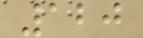120
